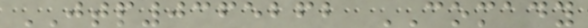JTP0365262 COMADY
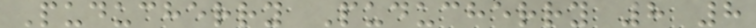Puducherry Puducherry 8 8
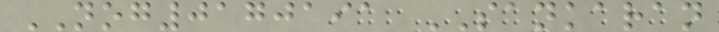NOG0170191 SANKARAN
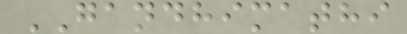GANDHIMATHI
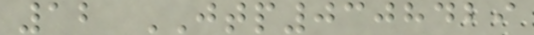12 JTP0308429
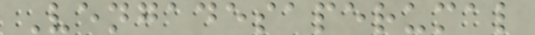Vengadesaperumal
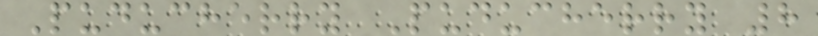Puducherry Puducherry 8
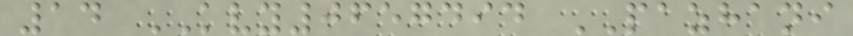14 KVY0657494 PAZHANI
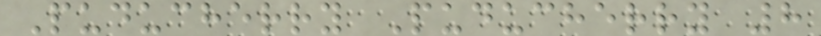Puducherry Puducherry 8
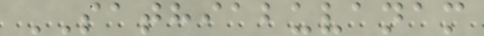SATHIABUVANAM
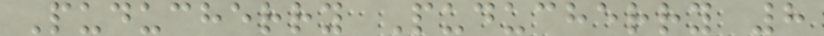Puducherry Puducherry 8
